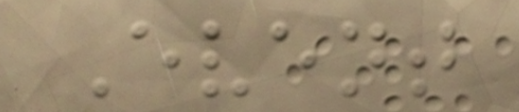Event
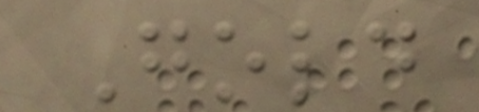Gold
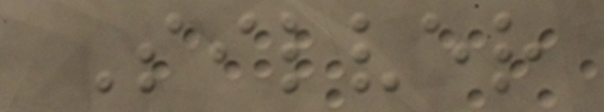Silver
